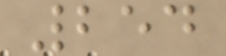254
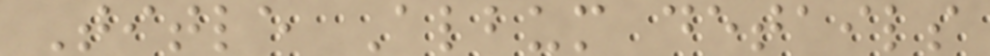Title Album details
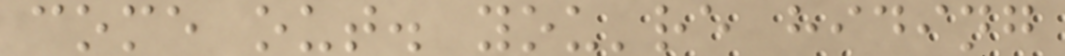come out. you're hiding
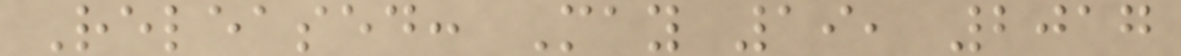Released: May 19, 2017
